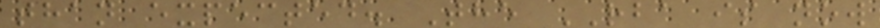than expected. The RBA is now
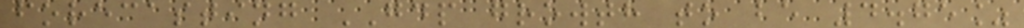forecasting GDP growth to be 4.75%
